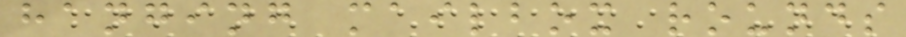hanging mailbox rounds
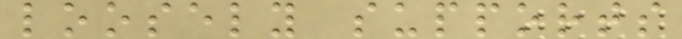loosely supports
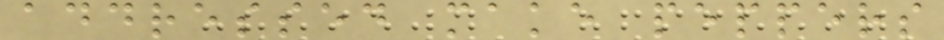addressed make peppers
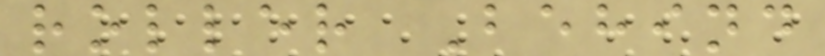roller Behind
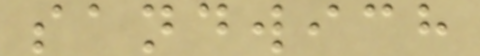sandwich
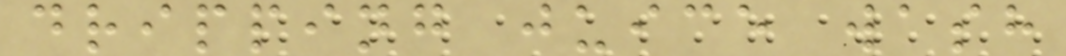dripping juice wash
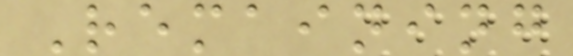Remaining
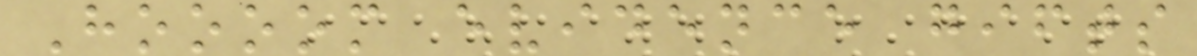Hoooom evidence gifts
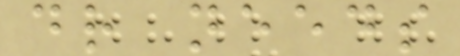dr needs
